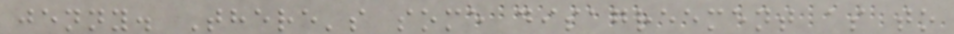jenny. There's some disagreement as to
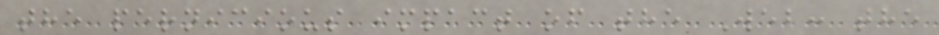the pernicious impact of the Web: the
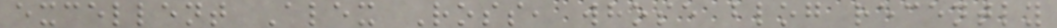excellent Alex Ross, whose blog recently
